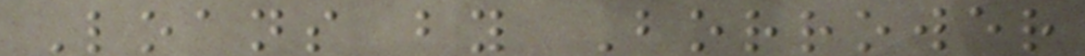Loans by Borrower
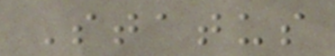Status
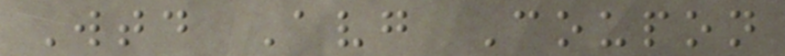Wtd Avg Coupon
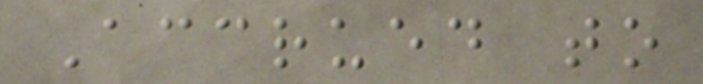Accrued to
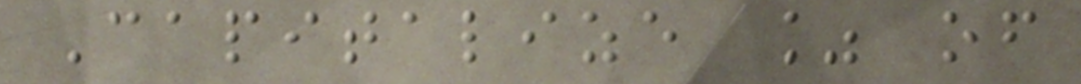Capitalize % of
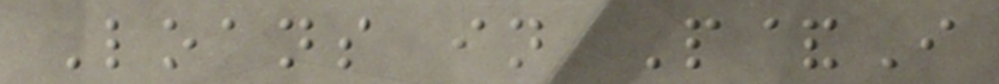Loans in P&I
